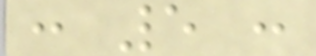: 5 :
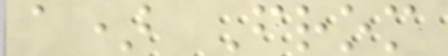a) From
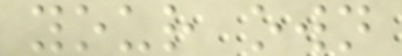your own
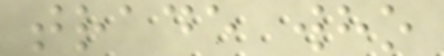trade who
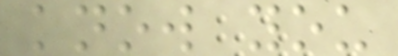know you
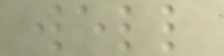well
